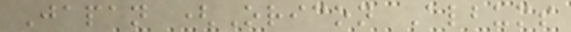Japan (Oricon Albums
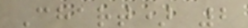Chart) 2
